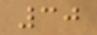30
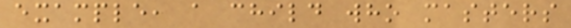example, a child who masters
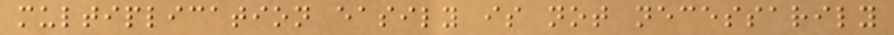multiplication easily is not necessarily
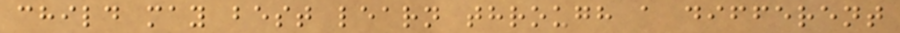child may best learn through a different
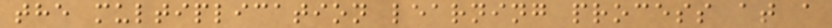the multiplication learning process at a
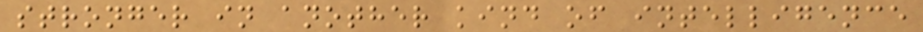stronger in another kind of intelligence
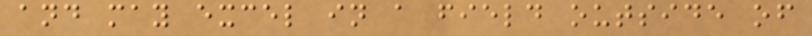and may excel in a field outside of
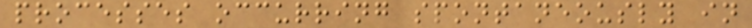processes occurring spontaneously in
